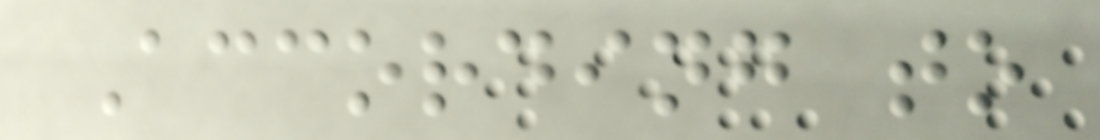According to
